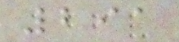291
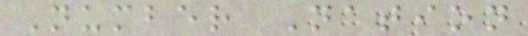Number Nation
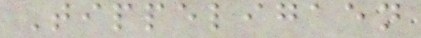Tippeligaen
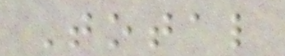Total
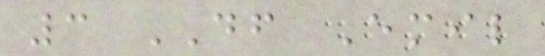3 DF Emil
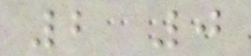2 0
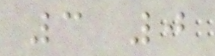3 0
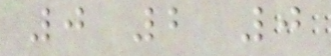0 2 0
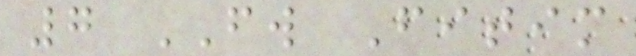7 FW Fitim
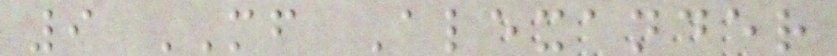9 MF Alexander
